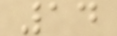14
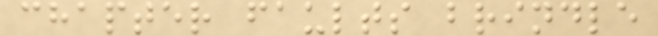chapter faults brindle
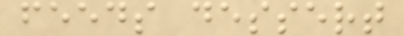feeds dessert
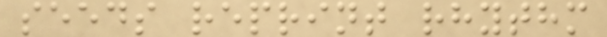seeds reprint rhythm
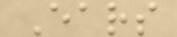Ears
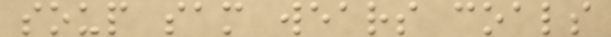soup sam wears coals
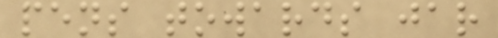pens towards jar
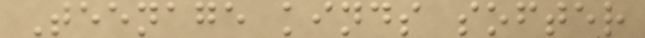Teenage kinds softer
